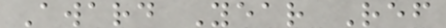Award Year Ref
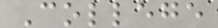College
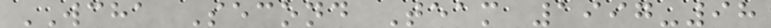WCHA Second Team 1997-98
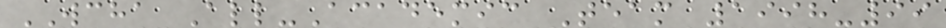WCHA All-Academic Team 1998-99
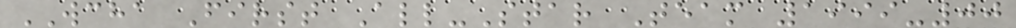WCHA First All-Star Team 1999-00
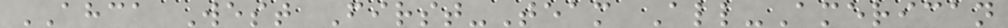AHCA West First-Team All-American
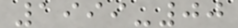1999-00
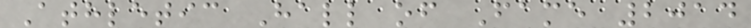Athletic Hall of Fame 2014
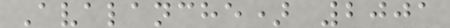Avalanche) 2001
